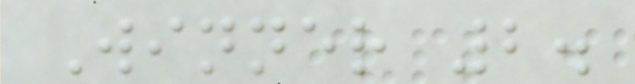Winner 2.
